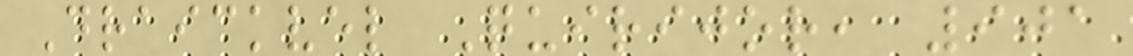Draickvel Quirijor, 901
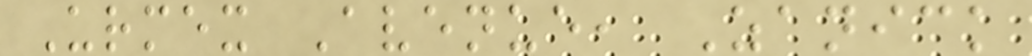Urmex Avenue, Zanick
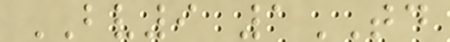BV9 1TD
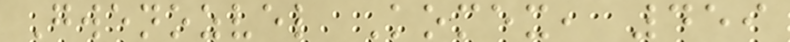Gwenozvel Komex, 459
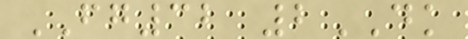FG32 2DK
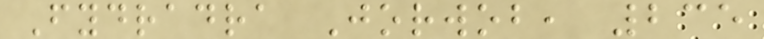Fydradra Jorwob, 235
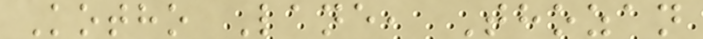Kotho Lane, Thozan
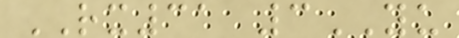RX31 3YU
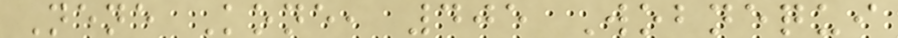Nene Kone, 405 Wobnequi
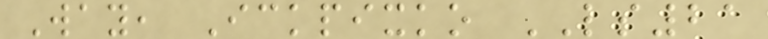Way, Ickpixko LS21
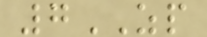7ZP
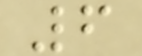6
